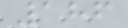186
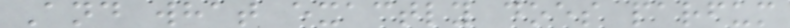And what exactly does parfum
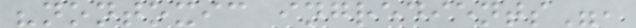"nontoxic ingredients",
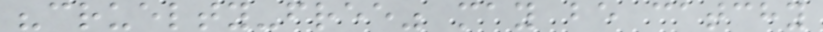"cruelty-free" may be catchy
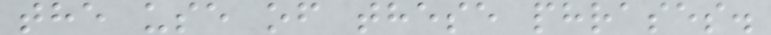the use of these phrases.
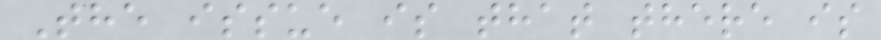The issue is that there is
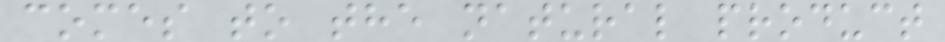comes to the natural product
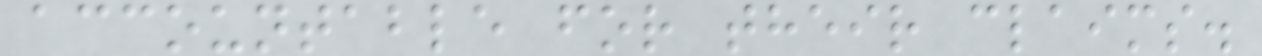accountable for their claims.
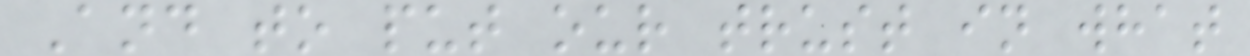And to put our trust in what
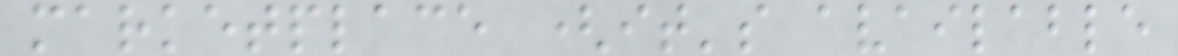marketplace (it's available
